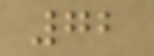72
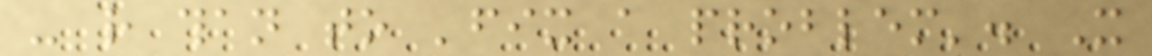- rather than to 'fix a problem'. It
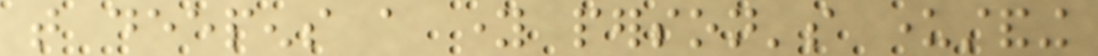that deepens a young person's understanding
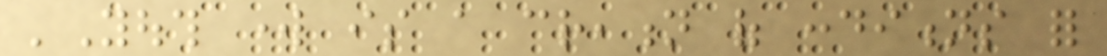'Youth work is a creation of conditions for
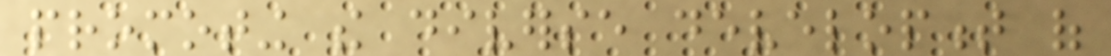promoting the diverse development of
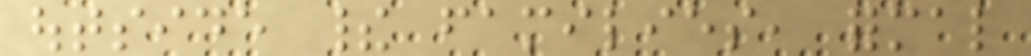outside their families, formal
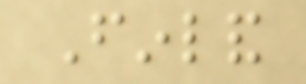Finland
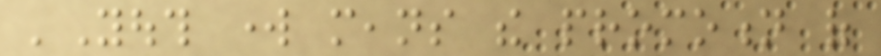'Youth work means the promotion of
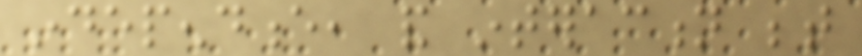independence, and interaction between
